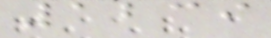1239
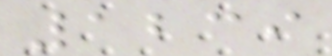1239
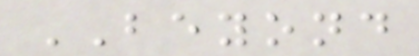BEYOND
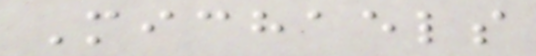Michaels
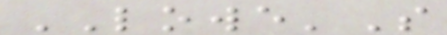LOWE'S
